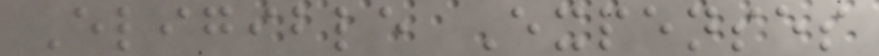Eligible Expenses
